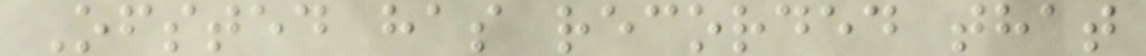Ofsted has recorded that
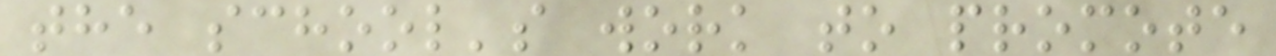the school's work to promote
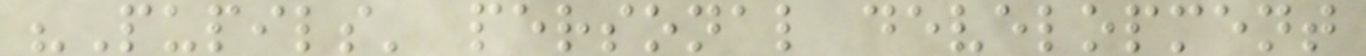"Pupils' personal development
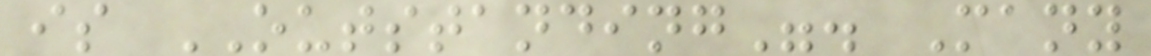is OUTSTANDING". Many
